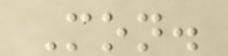Mon.
